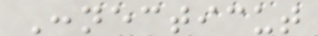Connecticut
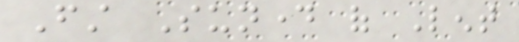First Sunday of Lent
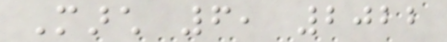March 6, 2022
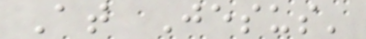At Jesus'
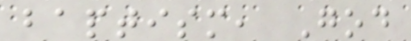baptism, God
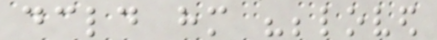declared him "beloved
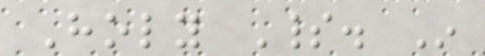Holy Spirit. In
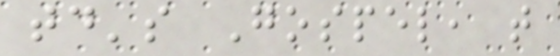today's Gospel, that
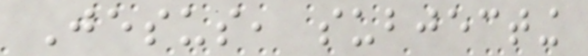Jesus, subjecting
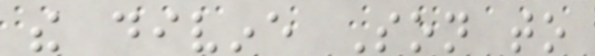the divine Son to
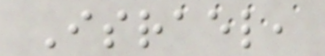Israel,
